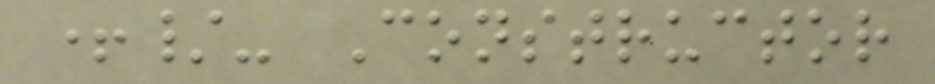+/- Constructor
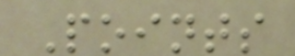Points
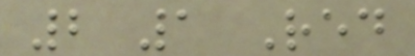2 1 Red
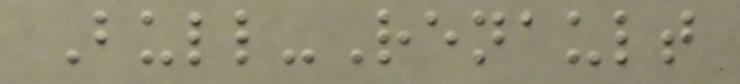Bull-Renault
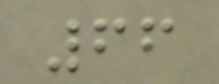66
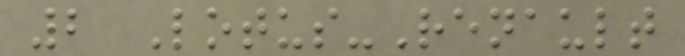2 Lotus-Renault
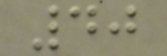40
